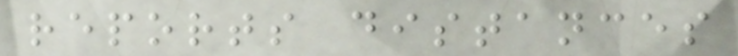reports distances
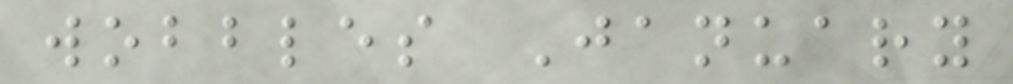wobbles January
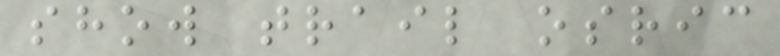show trail osric
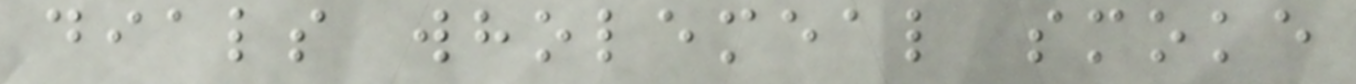dials wholemeal smoke
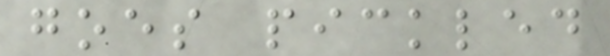goes pickled
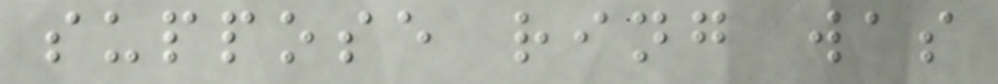suppose ring was
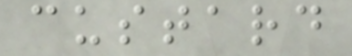custard
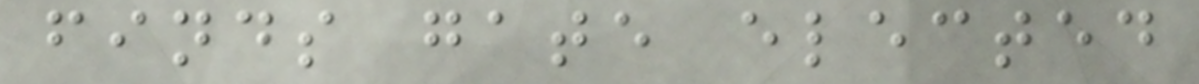finds gate elected
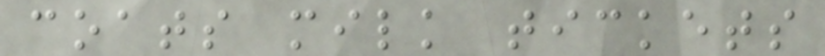coats milk tickets
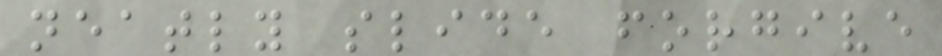neatly slide forgive
